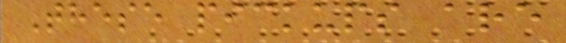These pickups are
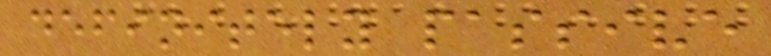definitely passive
